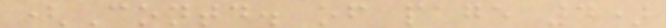(Contd. of page 4)
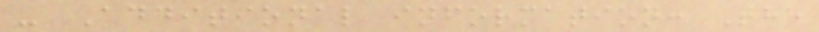- Additional information: The
